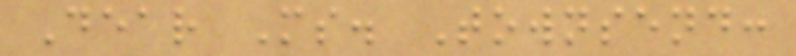Dear Ms. Townsend:
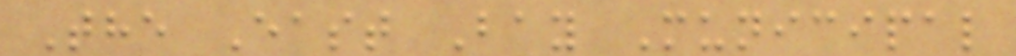The East Bay Municipal
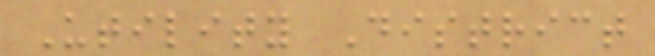Utility District
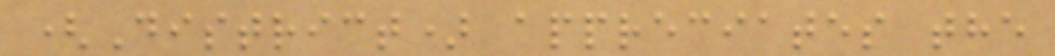(District) appreciates the
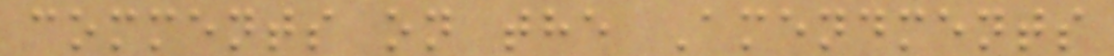comments on the Amendments
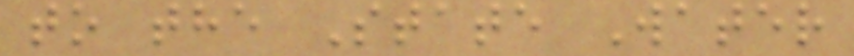to the State Water
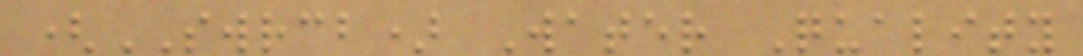(SWRCB) Water Quality
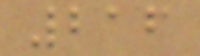216
